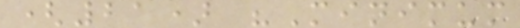(21) "Minimum
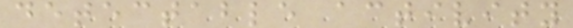detectable activity
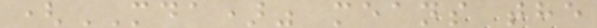(MDA)" means the
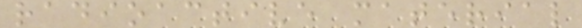radioactive material
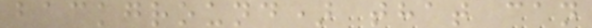background) that can
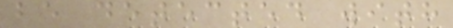be detected with
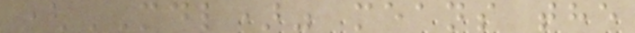(MDL)" means the
